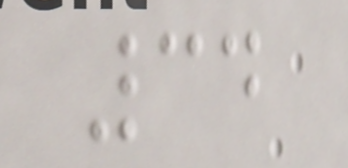34
